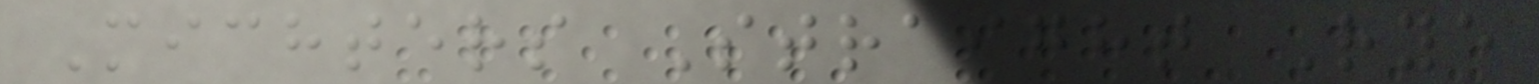Michters Straight Rye
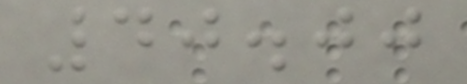40.00
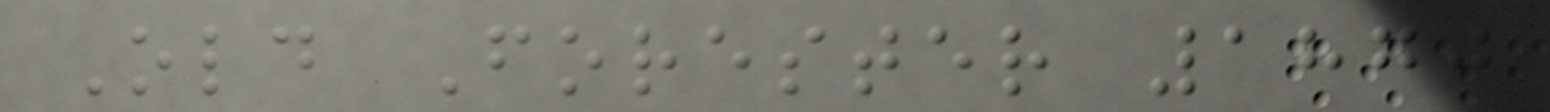Old Forester 1870
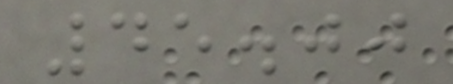45.00
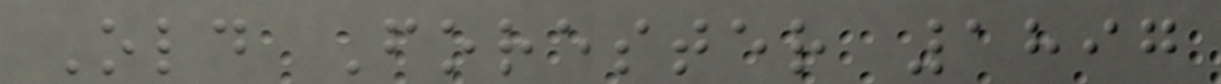Old Forester 1897
